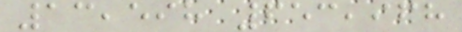13,598 653,968
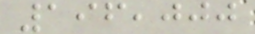196,000
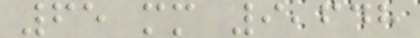65 mm 9,648
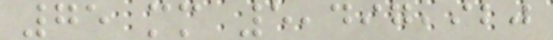75 mm 5,497,920
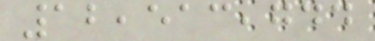12,513,744
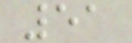51
